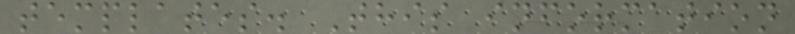templates. This information
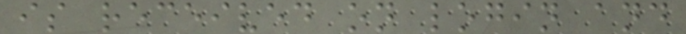is received on login and
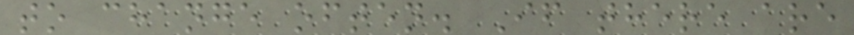to change often. If there are
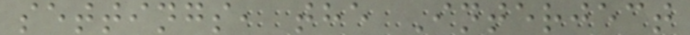settings, the Interject
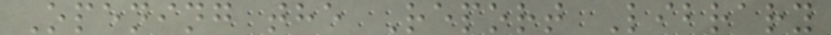Opening the Report Library
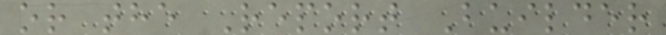or the Report Builder
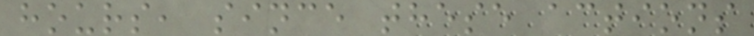hours, since these actions
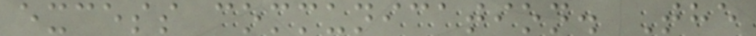excess communication. The
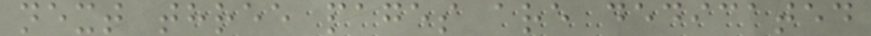next three pages are dedicated
